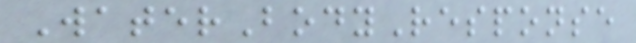WaterBodyResponse
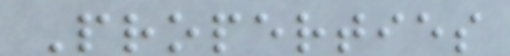Properties
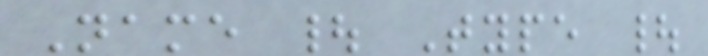Name | Type |
